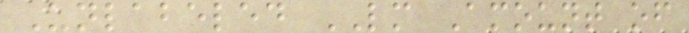Unlabeled LM Amount of
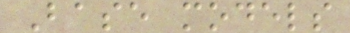Base models
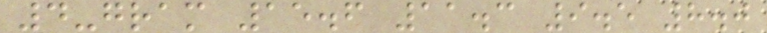4-gram 15.6 11.3 9.5 8.0
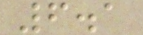6.1
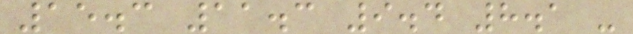15.3 11.3 9.4 8.1 -
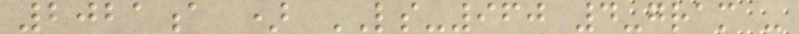2021a ) LS-960 4-gram -
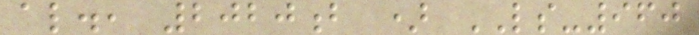al., 2020b ) LS-960
